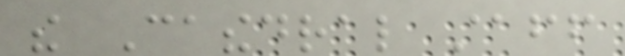the Cathedral staff
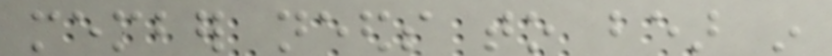member needs to bear in
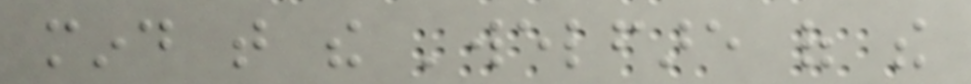mind that the 'welfare of the
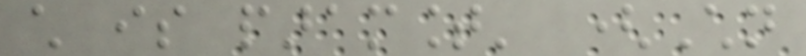child is paramount' (Children
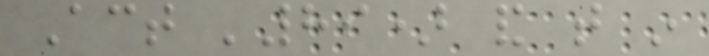Act '89) and that in
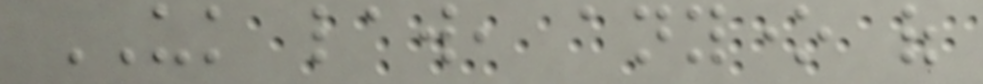UK law, anyone of
